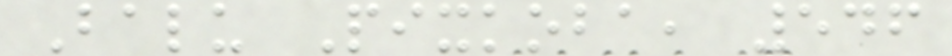Balu Pixkoba, 546
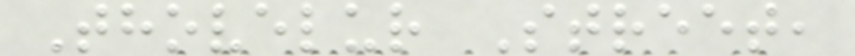Thovelur Street,
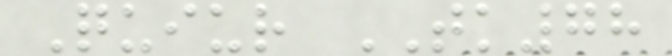Quiur TK78
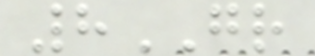8GR
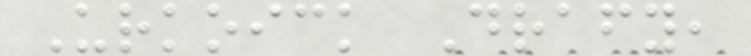Urkoick Drafy,
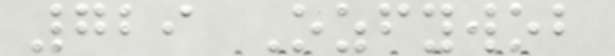729 Ozfywob
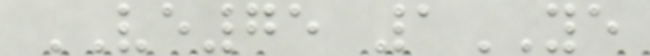VE75 1YE
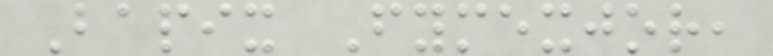Bapix Fymexjor,
